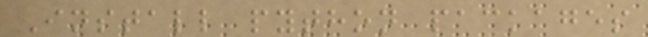Install python packages
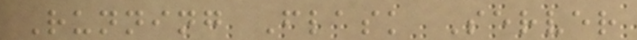Running Flask Server
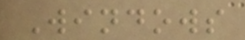Windows
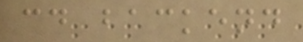cd backend
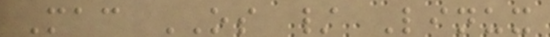Mac OS / Linux
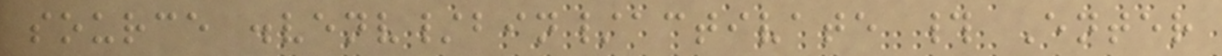source .venv/bin/activate # Enter
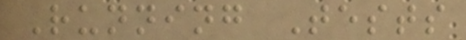Running Tests
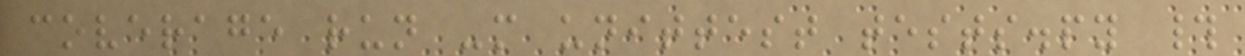coverage run -m unittest tests.py #
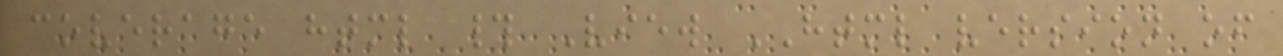coverage html # View HTML version of
